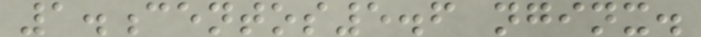1.centos5.6 nginx.
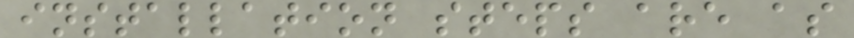installation steps are as
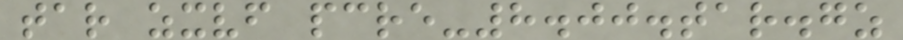tar zxvf pcre-8.00.tar.gz
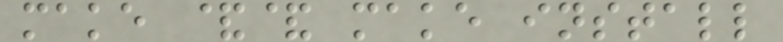make && make install
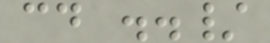cd ../
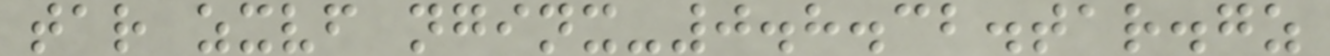tar zxvf nginx-0.8.32.tar.gz
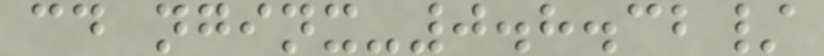cd nginx-0.8.32/
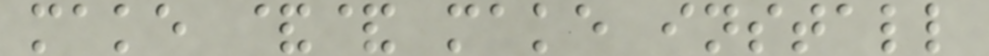make && make install
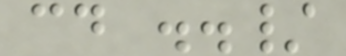cd ../
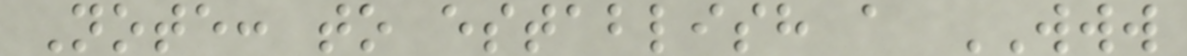Note: to establish a WWW
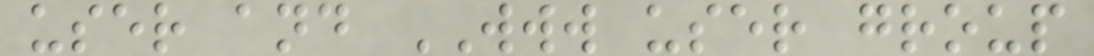user and WWW user group
